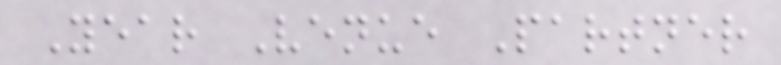Year Venue Partner
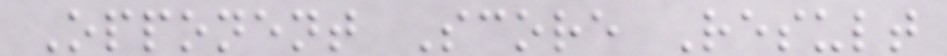Opponent Score Result
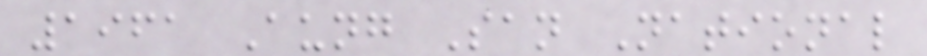1961 Aung San National
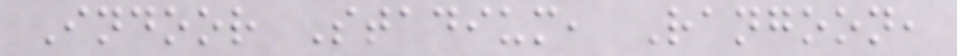Indoor Stadium, Rangoon,
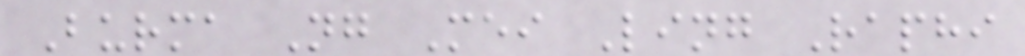Burma Ng Mei Ling Raphi
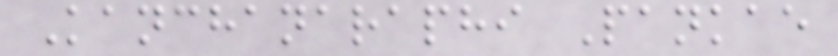Kanchanaraphi Pankae
